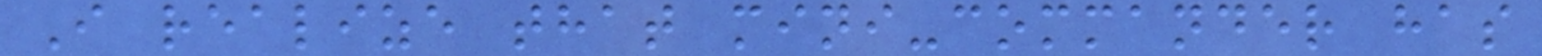I realize that mini-commander has
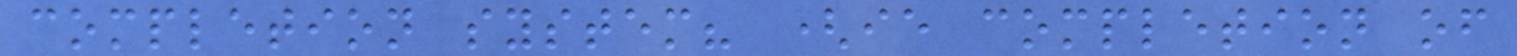completion system? (ie completion of
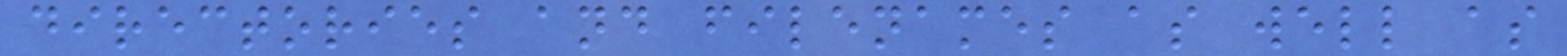directories and filenames as well as
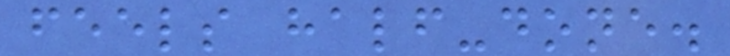feels half-done.
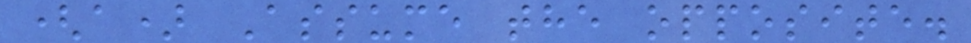(a) Assume the opposite.
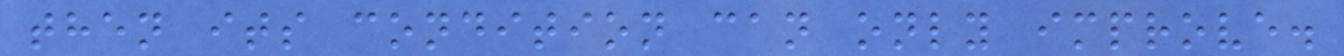then its condition can only improve.
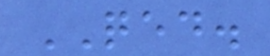QED.
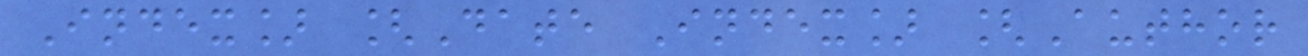Index] [Date Index] [Author
